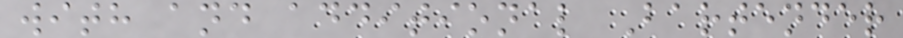with and additional Bartender
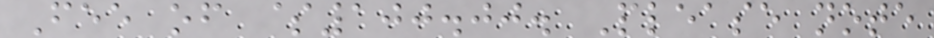Fee of $100.00. Please note
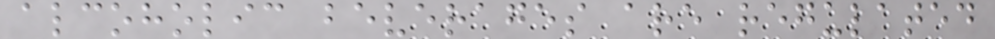alcoholic beverages are regulated
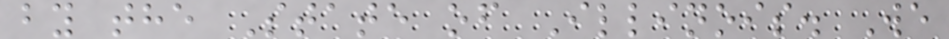by the State of Illinois. We
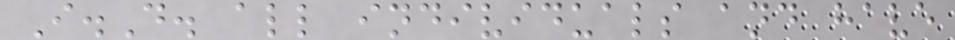I.D. all individuals and have
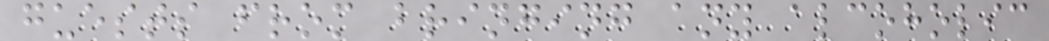guests from bringing any alcoholic
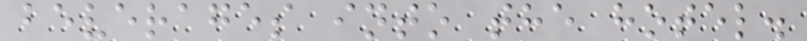beverages into the hotel.
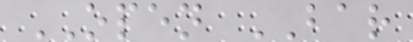OPEN BAR
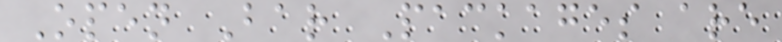Open Bar Packages are
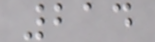214
